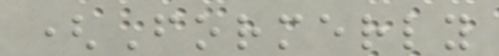(Formerly
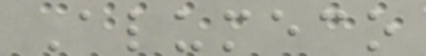Alumeco
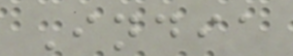India
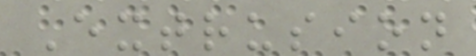Extrusion
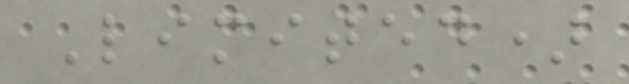Limited)
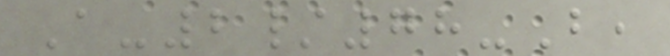A-2/78-B,
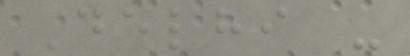Delhi -
